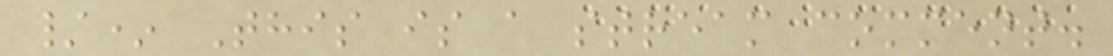/* This is a stream comment.
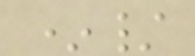*/
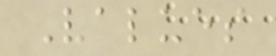Values
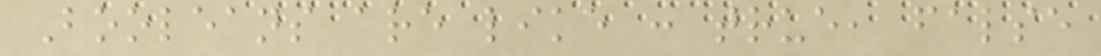Booleans are like : true, false
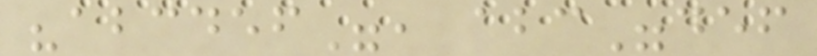"abcdef", abc"def
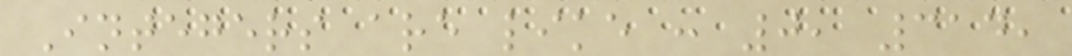Integers are like : 0, 314,
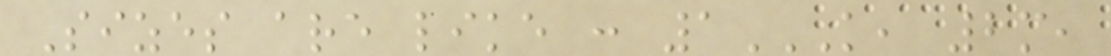Sizes are like : 1K, 2M,
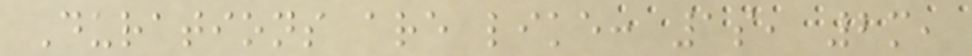Durations are like: 1s, 2m,
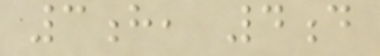3h, 4d
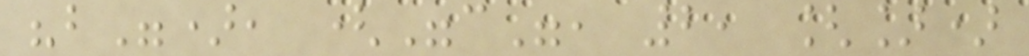"b"), ("c", 2, [])
